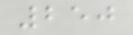250
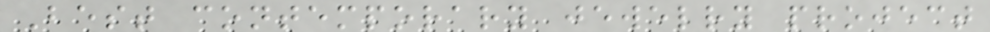Best contemporary jewelry project
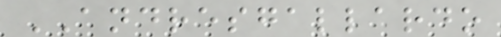ANDRESGALLARDO
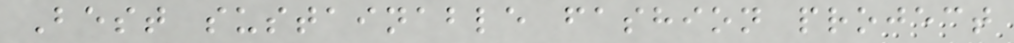Best sustainable fashion project
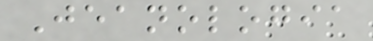Jeanologia
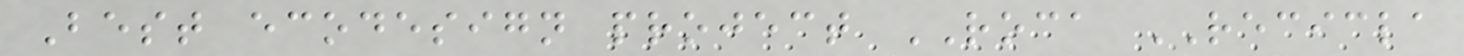Best ecodesign project ROCA RECICLA
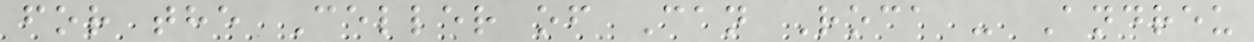for the Celler of Can Roca - Andreu
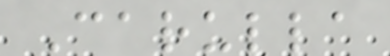Carulla
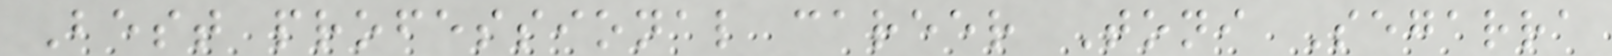Best professional career Toni Segarra
